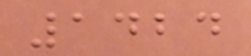1424
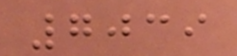7039
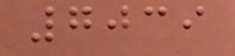7039
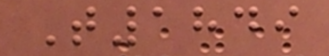T1849
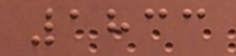1833
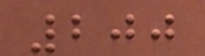200
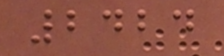2424
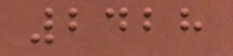2428
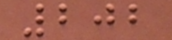202
